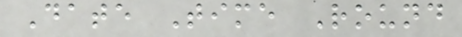Date Time Round
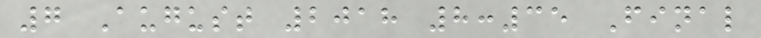7 August 2018 8:35 Final
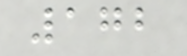172
